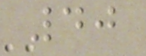40
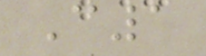C1
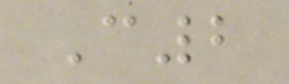C2
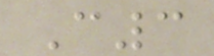C3
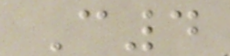C4
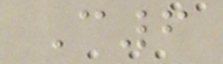C6
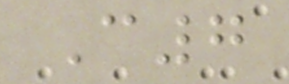C7
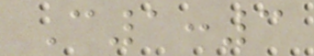C1:3
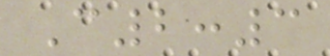C2:3
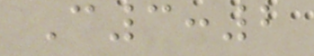C3:2
